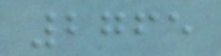2765
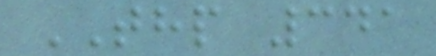THP 341
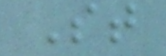St
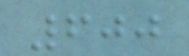600
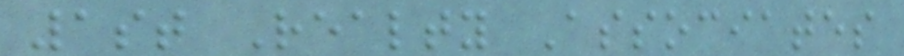1st Realty Associates
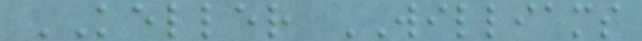KELLER WILLIAMS
